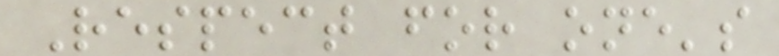Respect for one's
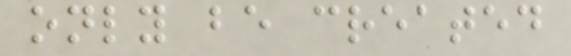only be created
